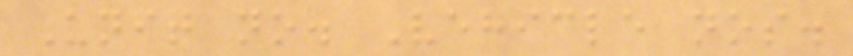Unit no. Vehicle nos.
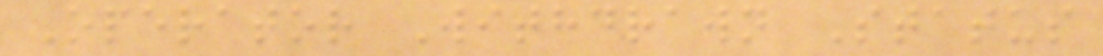Operator Withdrawn Status
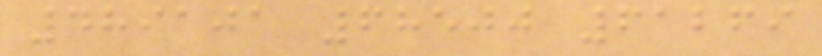489101 68500 61269
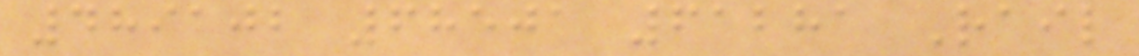489102 68501 61281 Rail
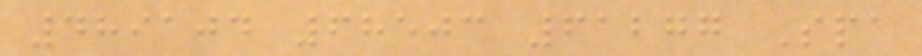489104 68503 61277 Spa
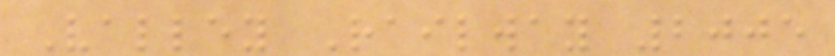Valley Railway 2005
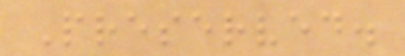Preserved.
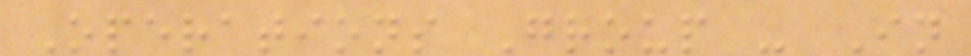Operations Group - In
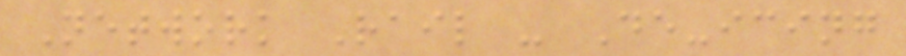Network Rail - De-icing
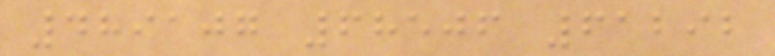489107 68506 61292
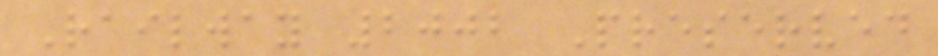Railway 2002 Preserved
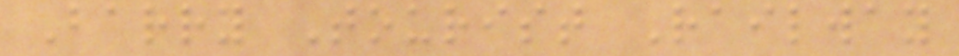Barry Tourist Railway
